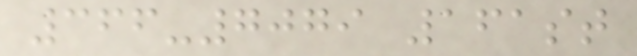366-7079 161st
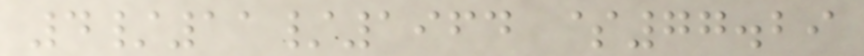4/11/1964 $77.29
